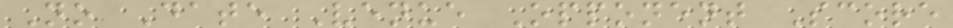No Date Venue Opponent Score
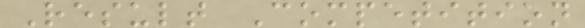Result Competition
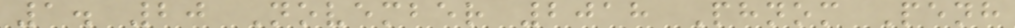1. 20 November 2018 Phnom Penh
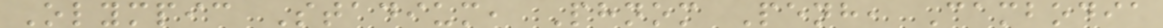Olympic Stadium, Phnom Penh, Cambodia
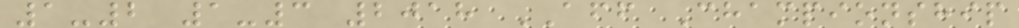1-2 1-3 2018 AFF Championship
